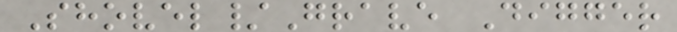Shovel/Grave Digger
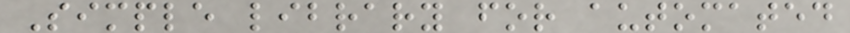Simple library for automated
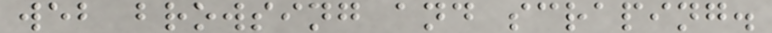web browsing and scraping.
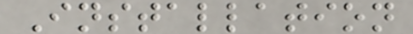Installation
